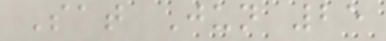Sat Jun 25
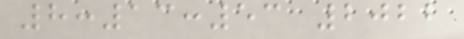8:13:53 2022
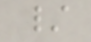/
